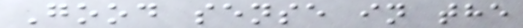Good sense in the
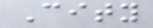City
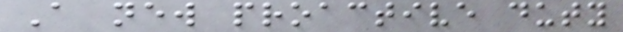A new proactive duty
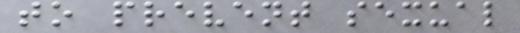to prevent sexual
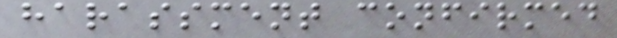harassment confirmed
